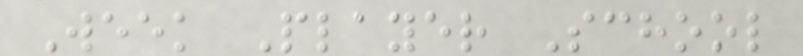Week Player School
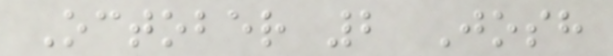October 2 Josh
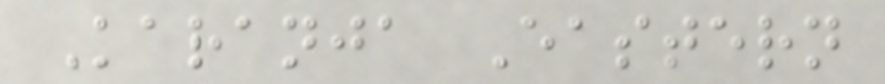Karanja Eastern
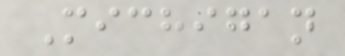Michigan
